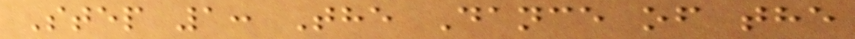Step 1: The Dance of the
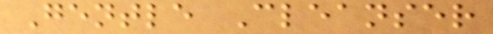Gentle Cleanser
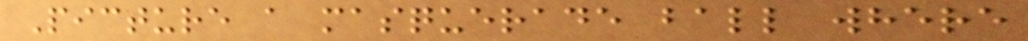Picture a masquerade ball where
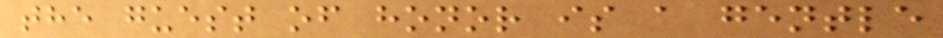the guest of honor is a gentle
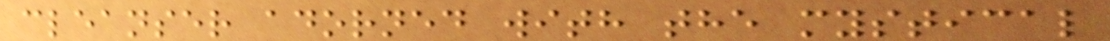cleanser adorned with the mystical
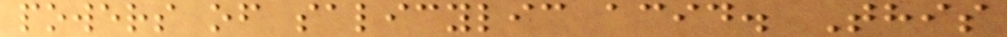powers of salicylic acid. This
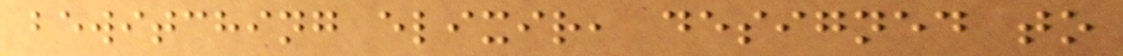bewitching elixir, designed to
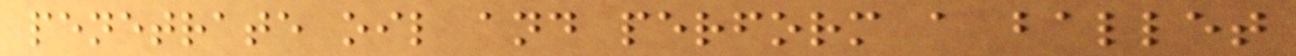penetrate oil and perform a ballet
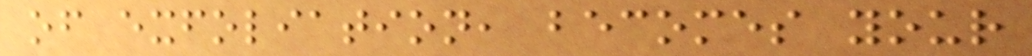of exfoliation, becomes your
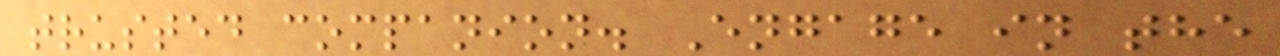trusted companion. Engage in the
